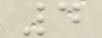4
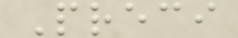Preci
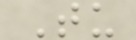Tu
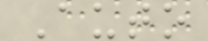Auto
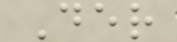Der
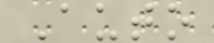Auto
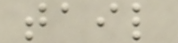tail
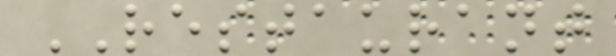RESTAURANT
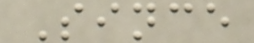Since
